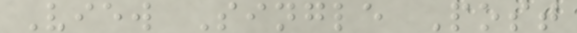View Single Post
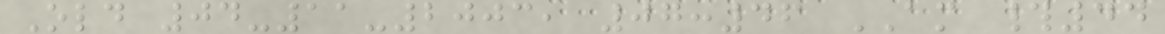Old 04-11-2003, 07:46 AM #44
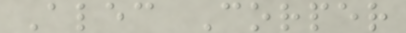Alec Corper
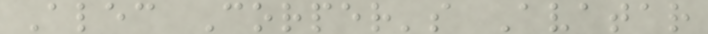Alec Corper's Avatar
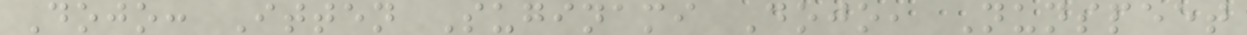Dojo: Itten Suginami Dojo, Nunspeet
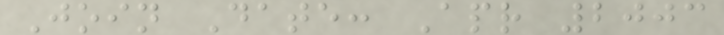Join Date: Apr 2003
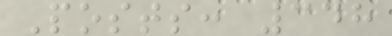Posts: 348
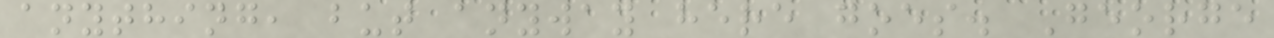anything, but anyway here goes. George
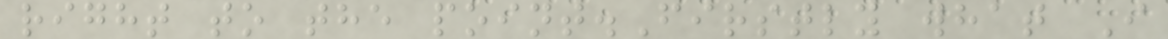right to the point.Firstly what I
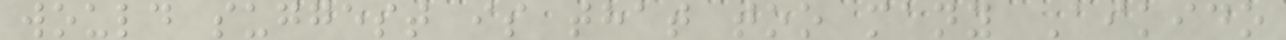would suggest is that too many Aikido
